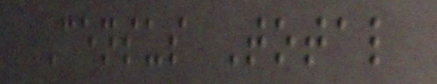Census Total
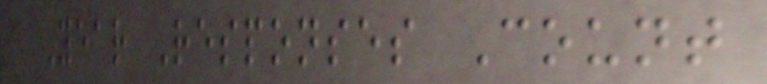Year Responses Count
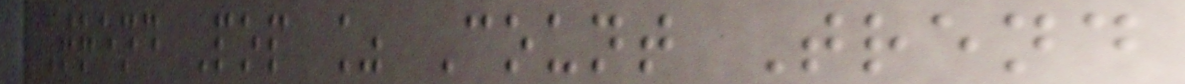Trend Pop % Count Trend
